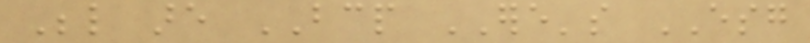Below are BCP ERE's ESG
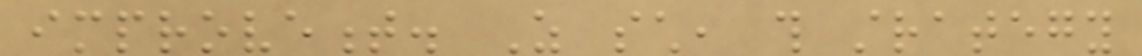improvement. As such, this strategy
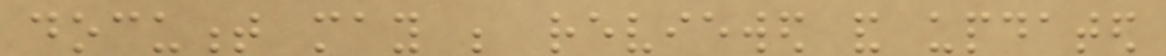document may be reviewed and updated
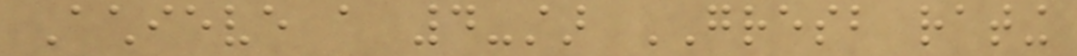Achieve a 4-star GRESB rating
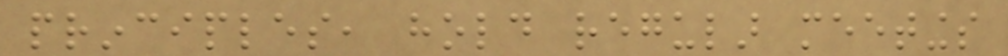principles, hold regular meetings
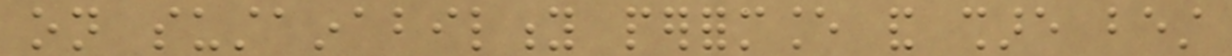on sustainability performance and share best
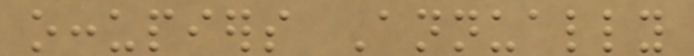occupiers Annually
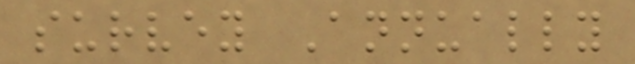survey Annually
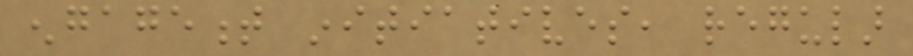engagement initiatives, regular
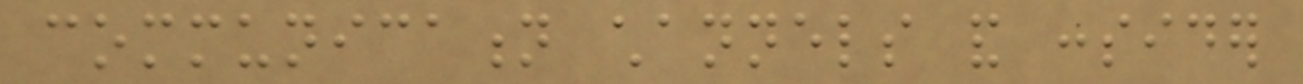communication channels and consider
